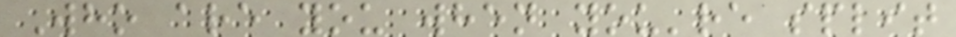Who are you when you're split
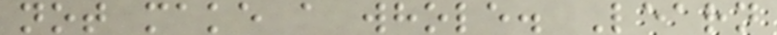not make a whole. Learn
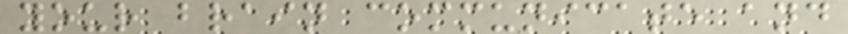your brain communicate and
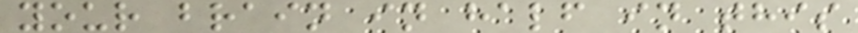your brain in half in this
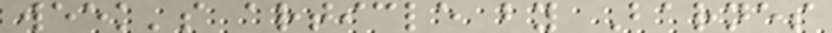week's article by Barnes
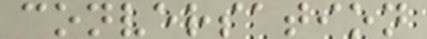conversation
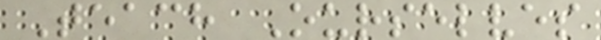Teach Ourselves
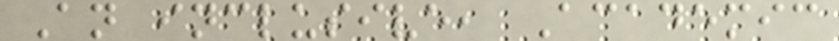An inclusive, Academic
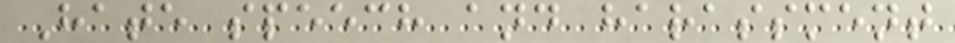Hate speech and harassment
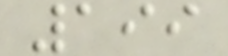199
